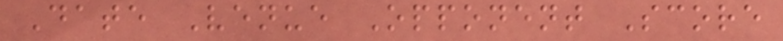Date Venue Opponent Score
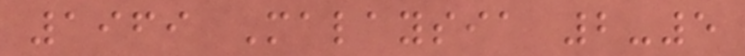1969 Malaysia 2-5
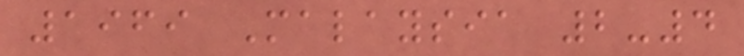1969 Malaysia 2-4
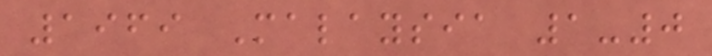1969 Malaysia 1-0
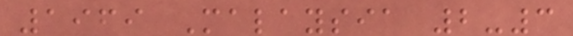1969 Malaysia 2-3
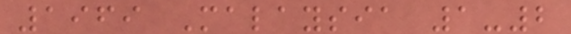1969 Malaysia 1-2
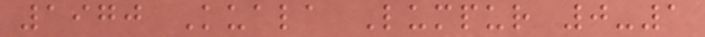1970 Kuala Lumpur 0-1
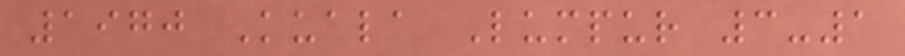1970 Kuala Lumpur 3-1
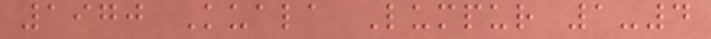1970 Kuala Lumpur 1-4
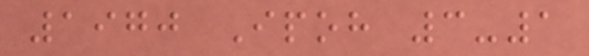1970 Ipoh 3-1
